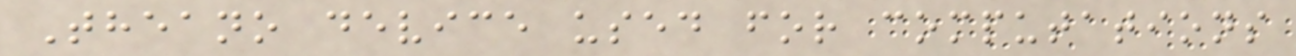Theano device used for computations
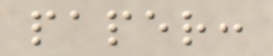paper:
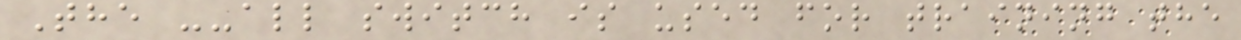The --all switch is used for training the
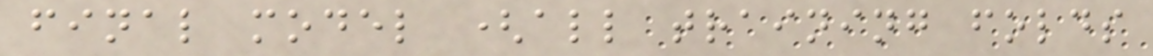final model (all training folds
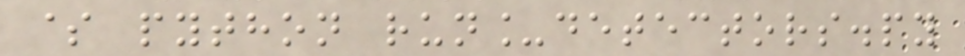$ python run_detectors.py
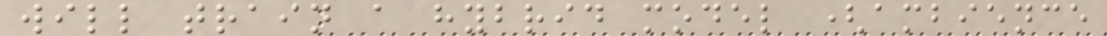will train a hybrid model (ambience
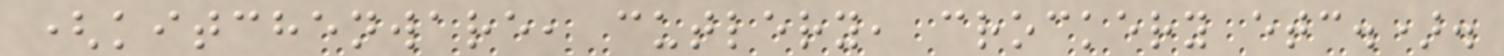(kitchenware, cutlery, crockery etc.).
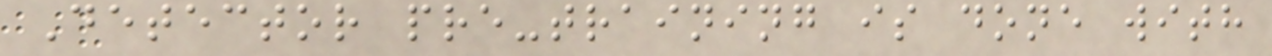Detector pre-training is done with
